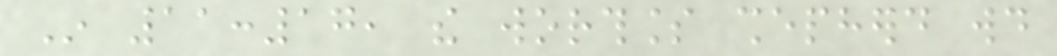In 11:17, the worthless shepherd would
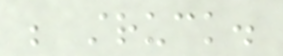be struck.
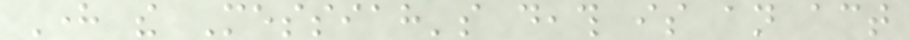Here the Messiah's death is an act
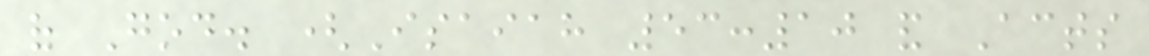of God. (Isaiah 53:10 and Acts
